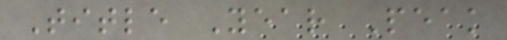Title Year Peak
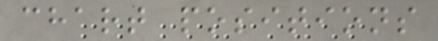chart positions
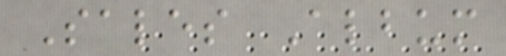Sales Album
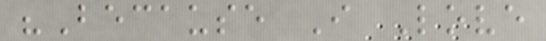"Because I Love
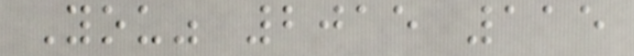You" 2015 115
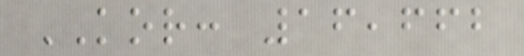KOR: 16,662
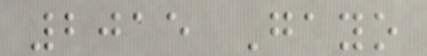2015 Gayo
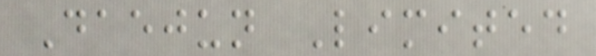Daejun Limited
